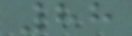88
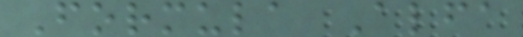Formula Alfa
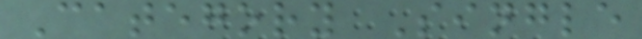Category Single
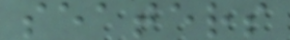seaters
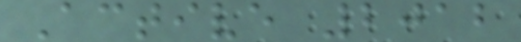Active 2012
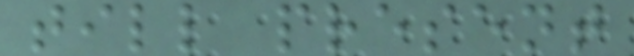till present
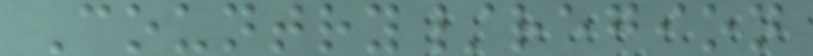Country/region
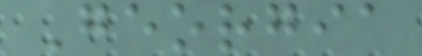Georgia
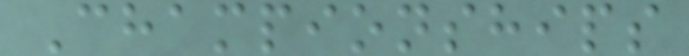Championships
